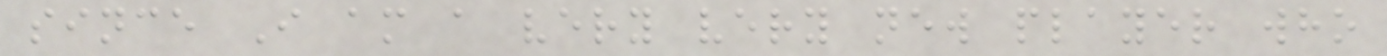since I am a very very new player who
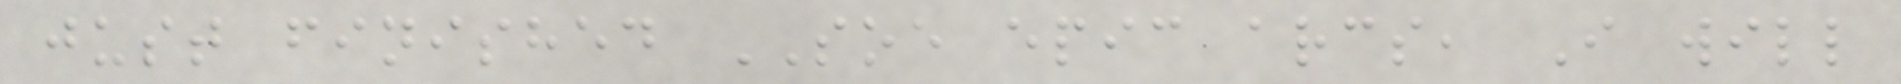just finished SOE epic arcs, I will
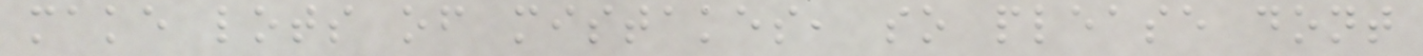make lots of mistakes, so please dont
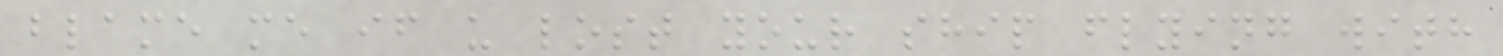blame me if u lost your ship flying with
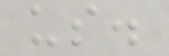us.
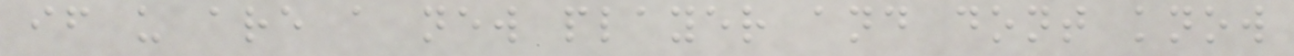if u are a new player and dont know
